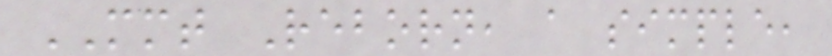MMT Reborn, a simple,
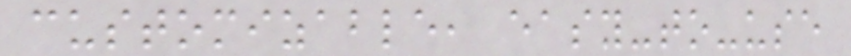customizable, easy-to-use
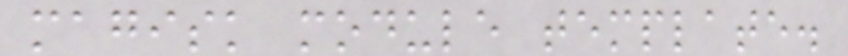magisk module template.
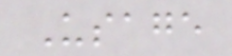Usage
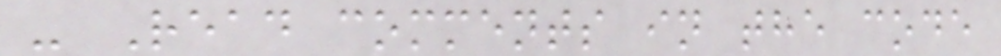- Read comments in the code
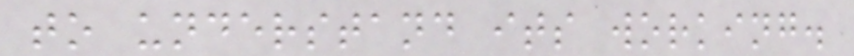to understand its working.
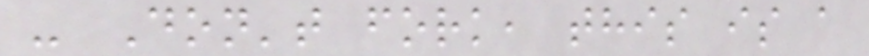- Don't fork, this is a
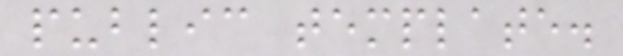public template.
